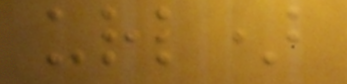url)
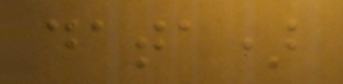data)
